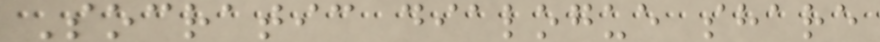Socratic dialogue share
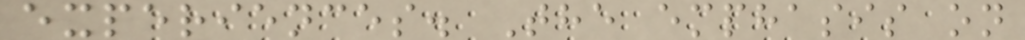experiences. The emphasis on
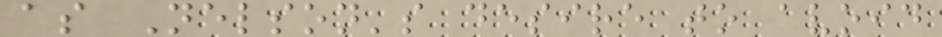as Nelson's desire to avoid
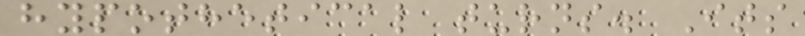hypothetical turns. Its
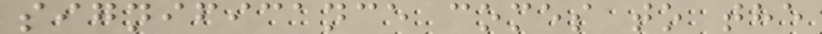significance comes to the
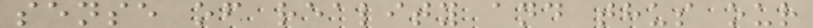sense of reality and thus our
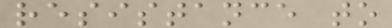resistance to
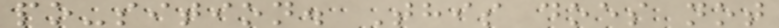po-sition. This does not
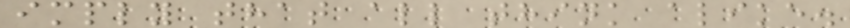imply that all think alike.
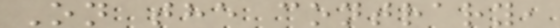On the contrary,
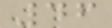46
